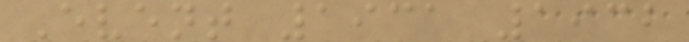Event 1931 1932
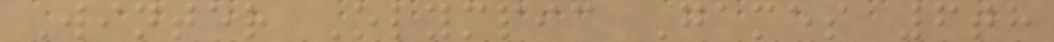Winter Olympic Games 6th
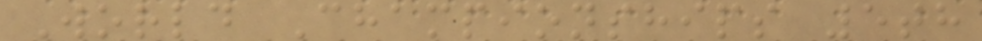World Championships 5th
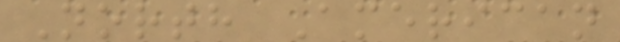North American
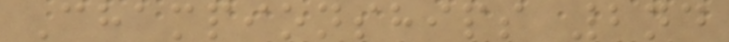Championships 2nd
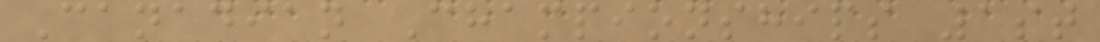Canadian Championships 1st
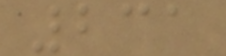231
